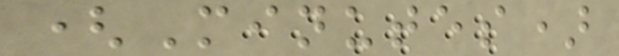(Minutes)
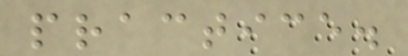practice.
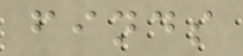finds
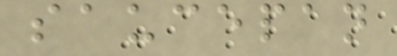saucepan
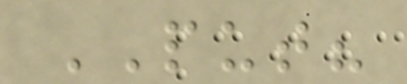PUT?
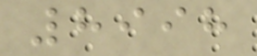8998
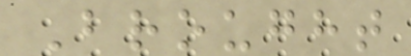Brought
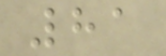81
